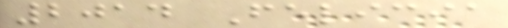2014 Felicia
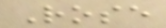Rose
